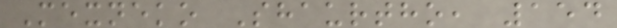Mexneko Shaurtho, 154
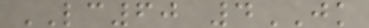LC60 4JK
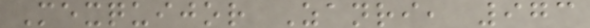Mexquijor Zanri, 973
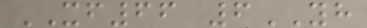XF66 6YH
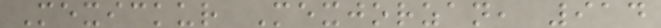Mexickur Mexjorzan, 914
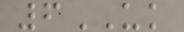6UK
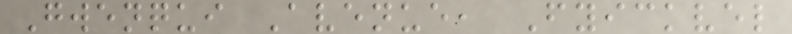Gwenqui Avenue, Fyickvel
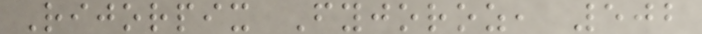Rijorpix Fyjoroz, 502
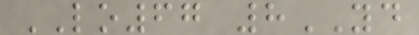LO67 8YD
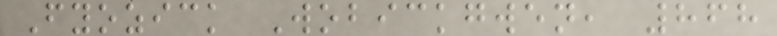Fyozick Wobickgwen, 868
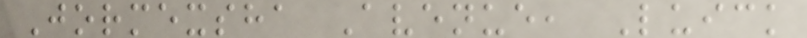Jormexsha Avenue, Luick
